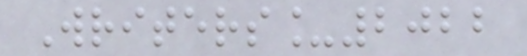Writers_2022
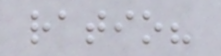ratio?
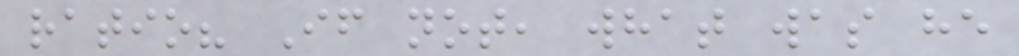ratio? If not, what was he
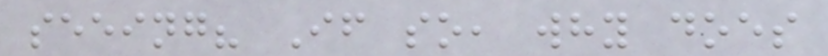seeing? If so, why does
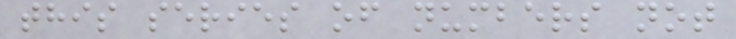this series of numbers not
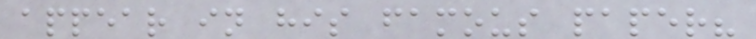appear in his famous paper?
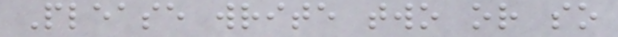Please write two or so
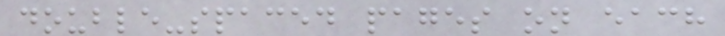double-spaced pages on each
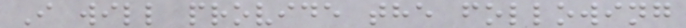I will provide the following
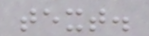text.
